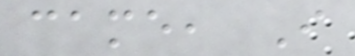came, I
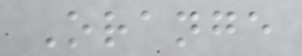Orange
